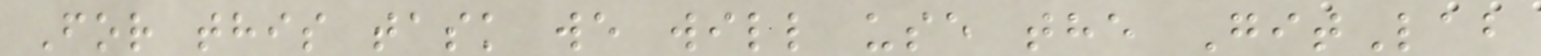For this task we will use the GitLab
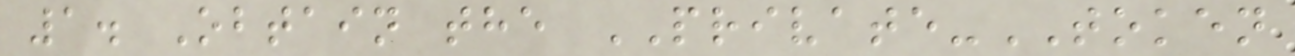1. Obtain the PRIVATE-TOKEN
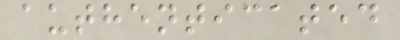authenticated
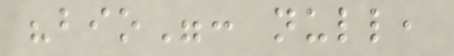"bio": null,
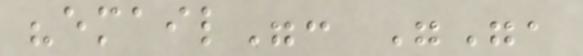"email": "",
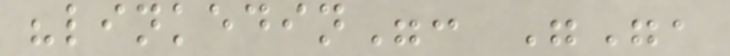"linkedin": "",
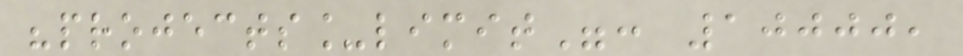"projects_limit": 10000,
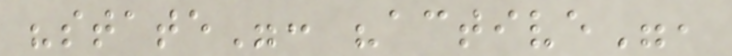"state": "active",
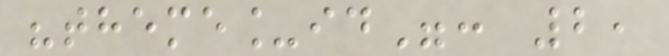"theme_id": 2,
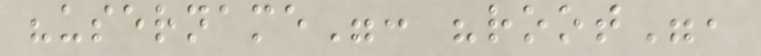"username": "root",
